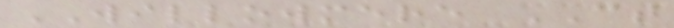WILLOWMERE CT
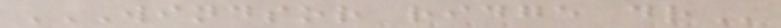WINDSOR RIDGE DR
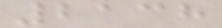2138
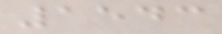1543
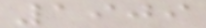1909
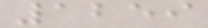1259
